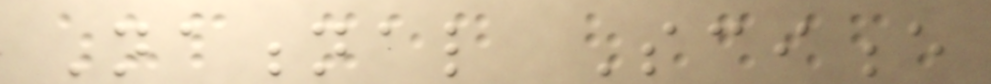National Science
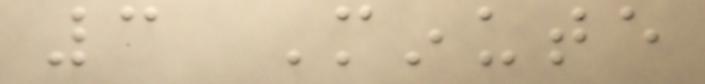3 Minute
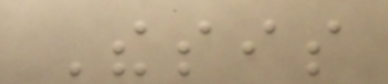Thesis
